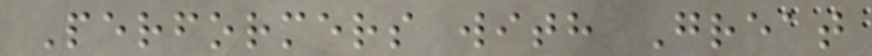Performers with Great
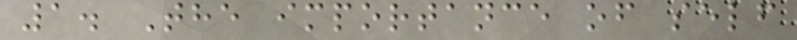1. The importance of self
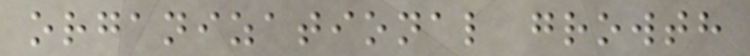organizational growth
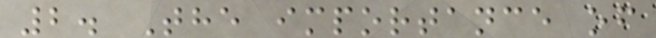2. The importance of
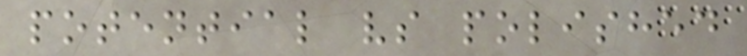potential vs polished
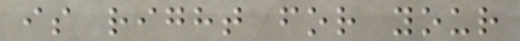is right for your
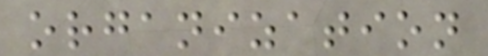organization
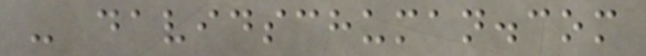- davidschuman.com
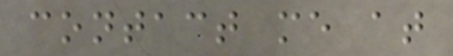contact me at
